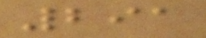291
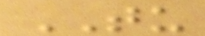TU
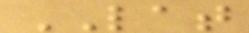LAT
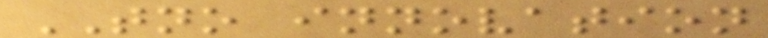TNO innovation
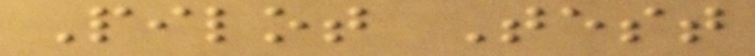Pilot Test
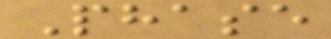Phase
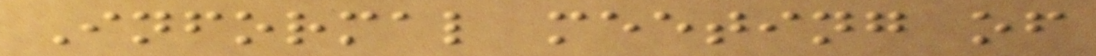Informal meeting of
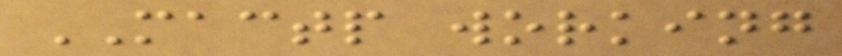MACTP working
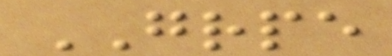GRPE
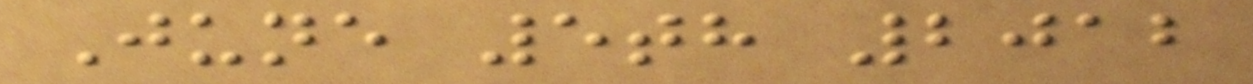June 5th 2012
